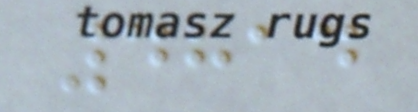4814
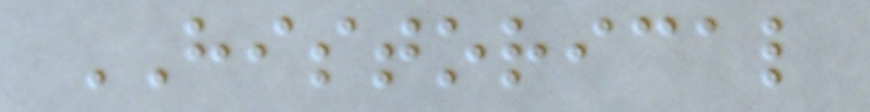HISTORICAL
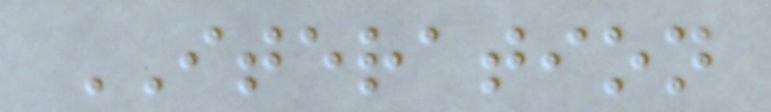ITERATION
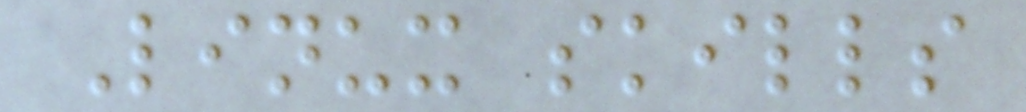Linux skills
